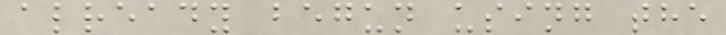already begun using the
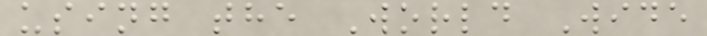using the World Wide
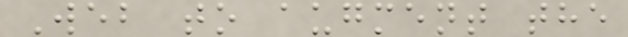Web to augment the
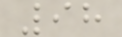98
